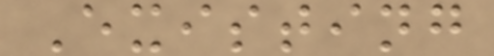Existing
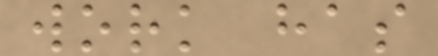work has
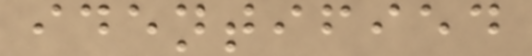identified
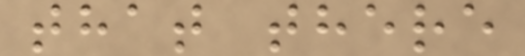that there
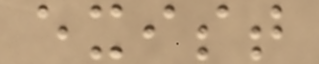exist
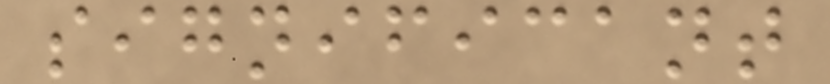significant
